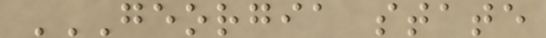GEORGIA STATE
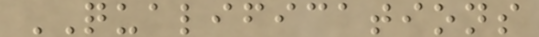QUALIFICATIONS
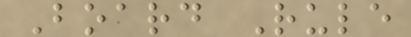Board Rule
